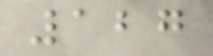127
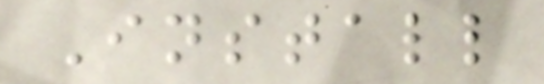Install
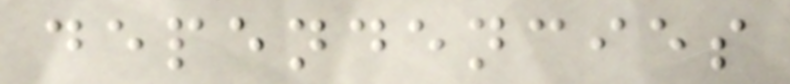dependencies
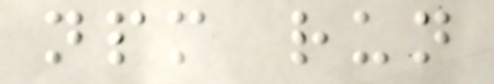npm run
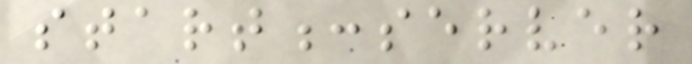start:server
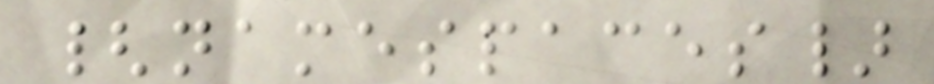{namespaces}
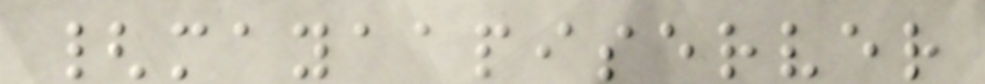{mayaapiserver
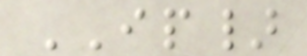IP}
